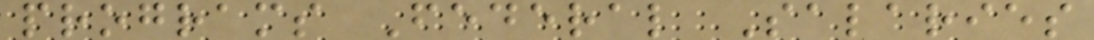programs Federal Salaries
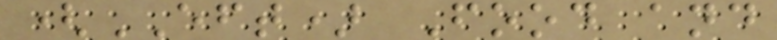(EFT) Food and
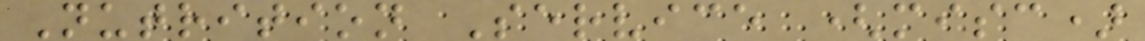Nutrition Service (misc)
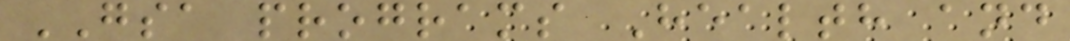GSA programs Health and
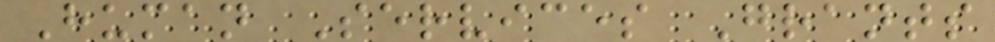Human Services Grants
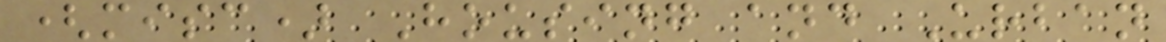(misc) Housing and Urban
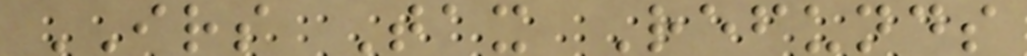IRS Tax Refunds
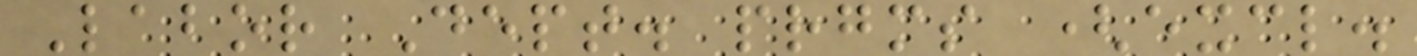Labor Dept. prgms (excl.
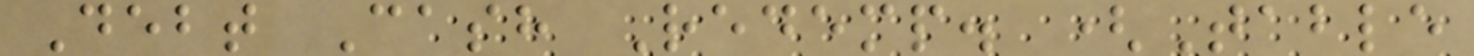Debt Cash Redemp. (Table
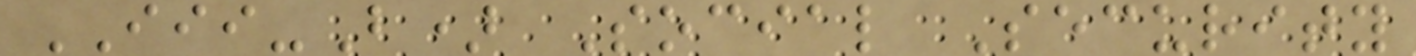III-B) Social Security
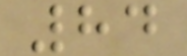84
